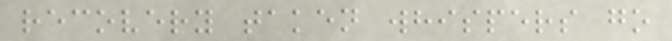recovery taken whispers go
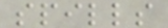spills
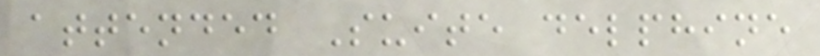attended Suite delphine
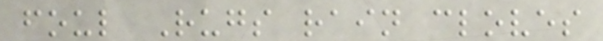foul Rugs rain cloves
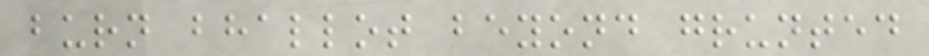burn bhallot beyond grunted
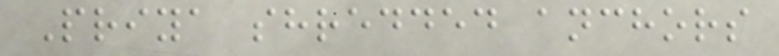Priya shredded anchors
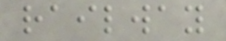railway
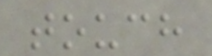touch
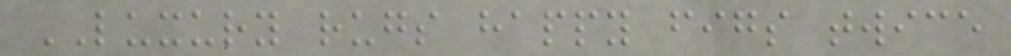LUXURY rugs happy figs twice
